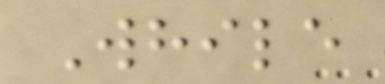While
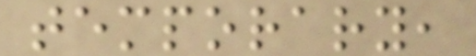temporary,
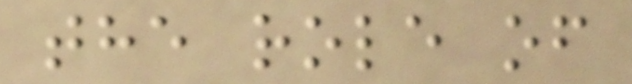the role of
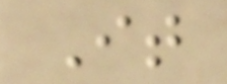It
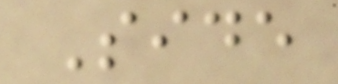Side
